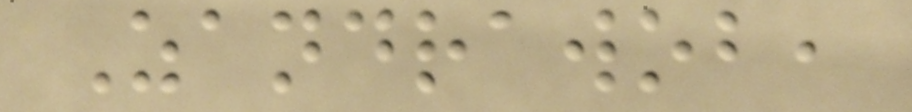Zandrawob,
